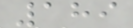189
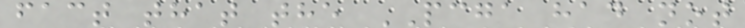fact that the PCGA had not
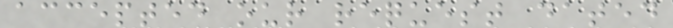accepted our request dated
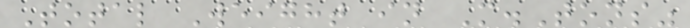Total Weight in M.Tons"
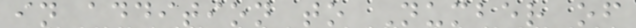in addition to Number of
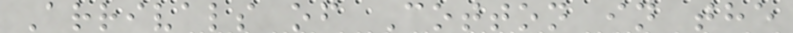Arrivals of Cotton in the
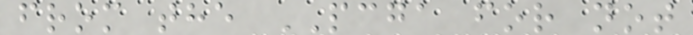from the PCGA for not
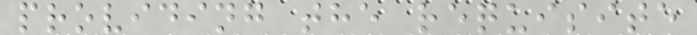providing the requisite
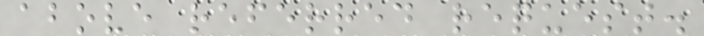above referred request.
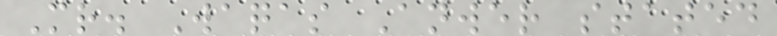Mr. Waqas Anwer stated
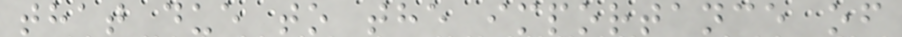that due to the importance of
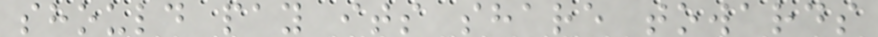should pay its share towards
